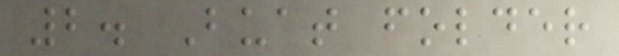2. Buat folder
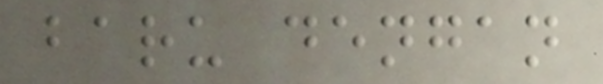baru dengan
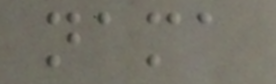nama
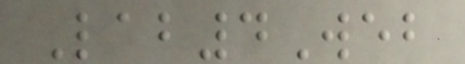Lab4Web
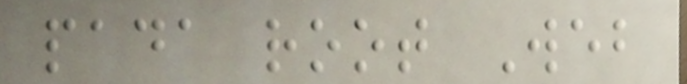pada root Web
